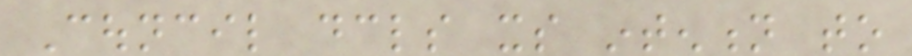Council declares its intention to
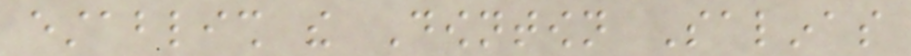establish the Downtown Salinas
